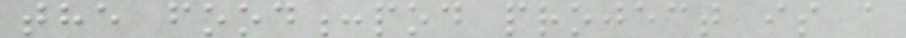the food:pod project is a
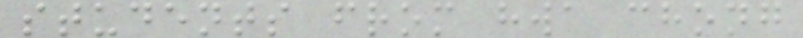students from hwa chong
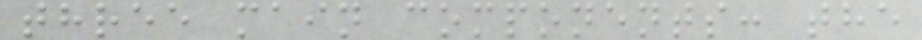three main components: the
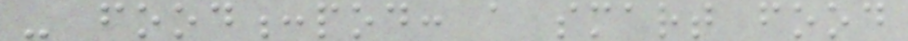- food:pod: a smart food
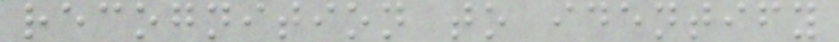recognition to identify
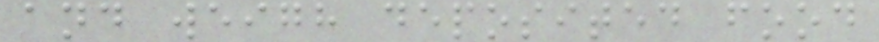and weigh deposited food
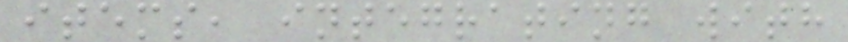items, integrating with
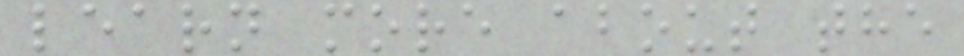learn more about the
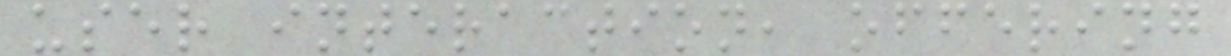user interaction, offering
